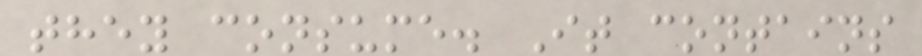they consume. It contains
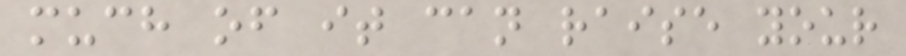much of it can raise your
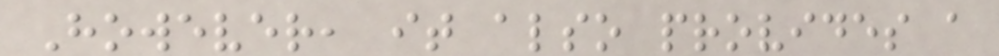However, it also provides a
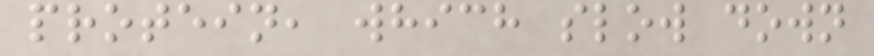protein, which slow down
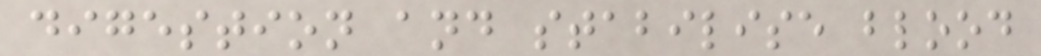digestion and stabilise blood
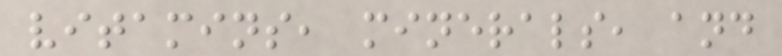vitamins, minerals, and
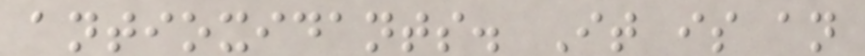antioxidants. It is an
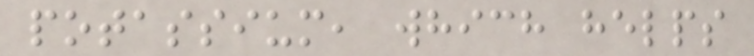potassium, which helps
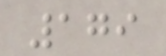179
